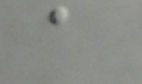a
